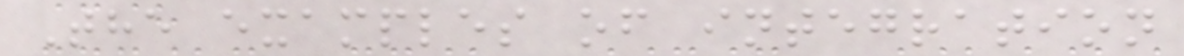The examples of integration
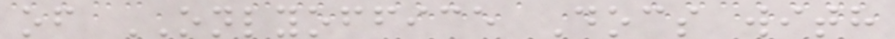of ONLYOFFICE Docs with
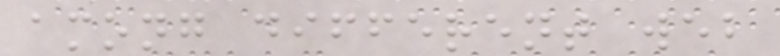among different web
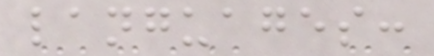languages:
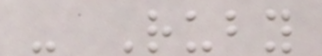- Ruby
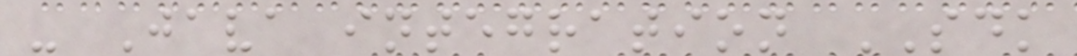- Java integration SDK
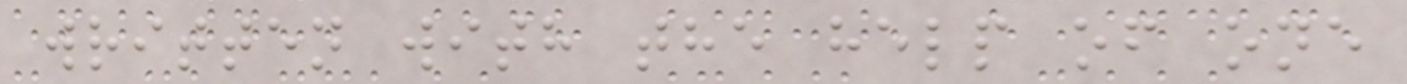written with the help of one
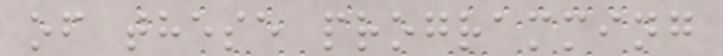of these programming
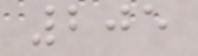205
